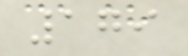179
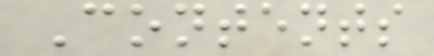Contents
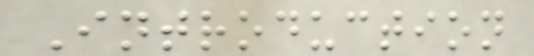Introduction
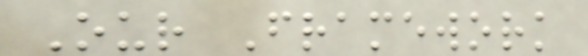Our Framework
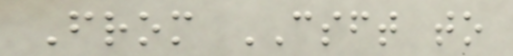From CSFT to
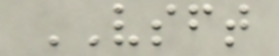VSFT
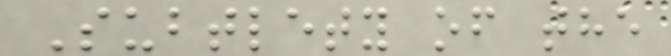Subtlety of the
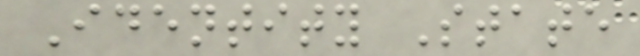Identity State
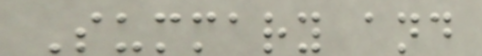Summary and
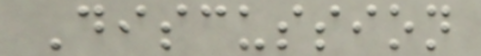Discussion
